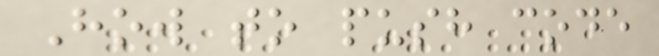How to push code
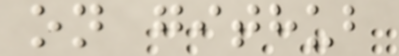on github
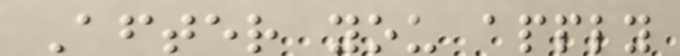After you apply
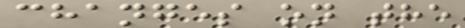changes on the
